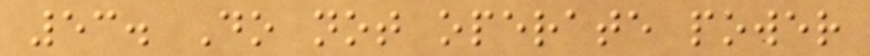53. Do not operate power
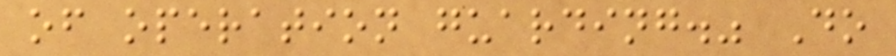of operation guarding." Do
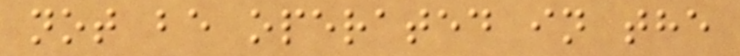not be operated in the
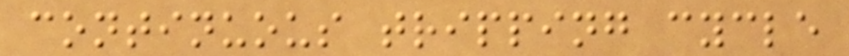continuous tripping cycle
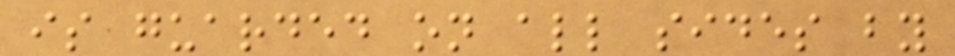is guarded on all sides by
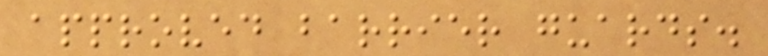approved barrier guards.
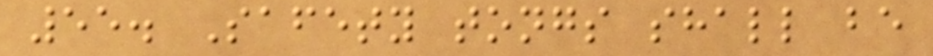55. Safety tongs shall be
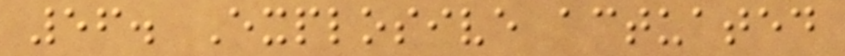56. Explosive actuated
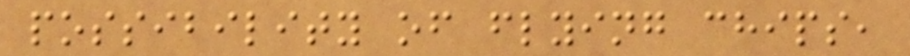possibility of flying chips,
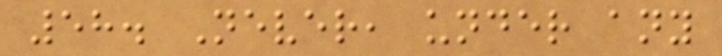58. Never, under any
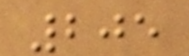205
